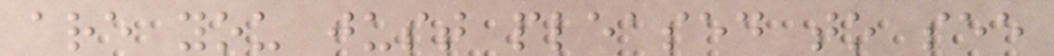are you just pleased to see
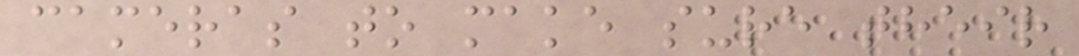cameras to make sure their
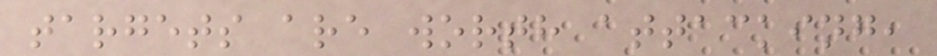targets are worth attacking,
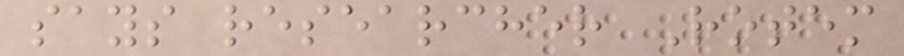says researcher Rotem
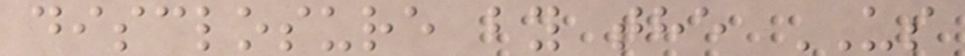disclosure by the US
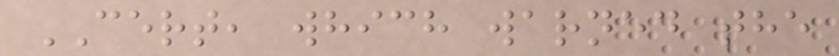CERT, which warned the
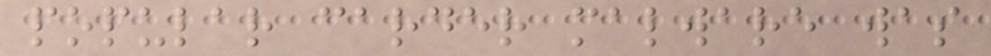popular carder malware was
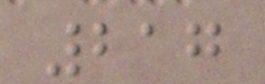217
